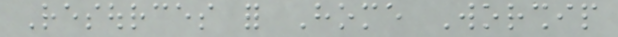Resources for Home Worship
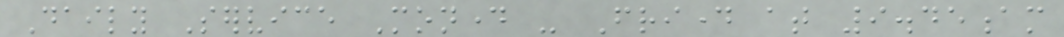Daily Service Monday - Friday at 9.45am
